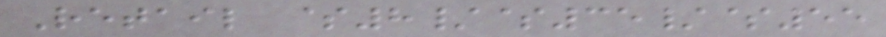Retail $8/$35/$55
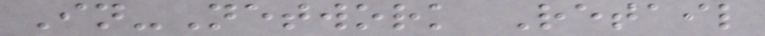In-Network Retail
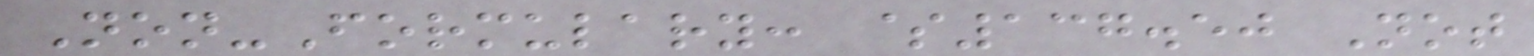Non-Formulary: $137.50 Not
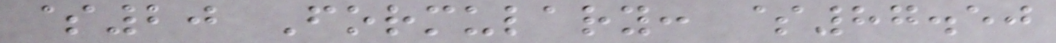$20 Formulary: $87.50
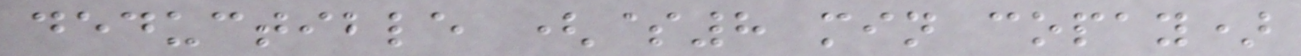deductible ($8 min copay)
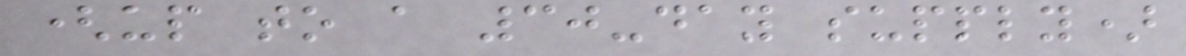(up to a 30-day supply)
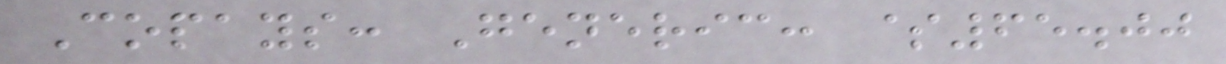Copays: Generic: $65.00
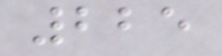225
